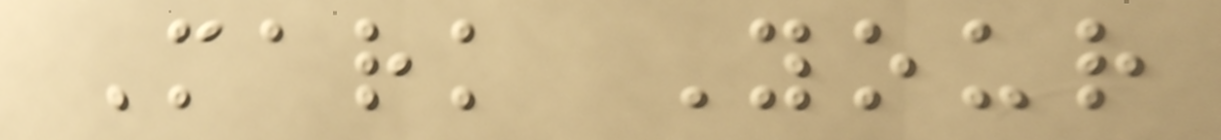Mark Your
